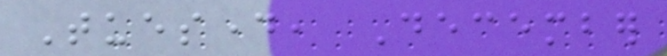Tuesday, December
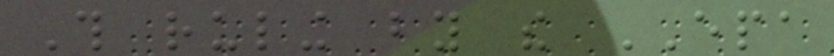This ruling by the EPA
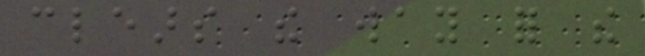clears the way for the
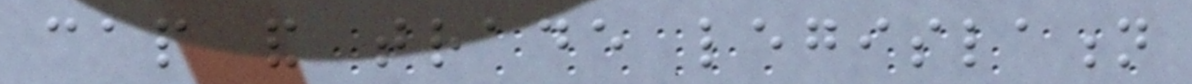cap and trade legislation
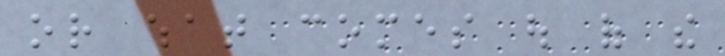or what comes out of the
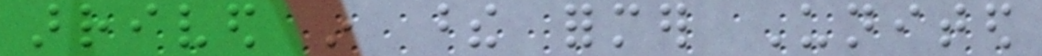arrived in these former United
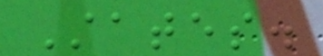States.
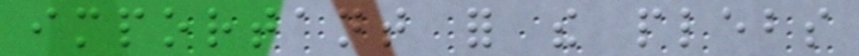important for the plebs
